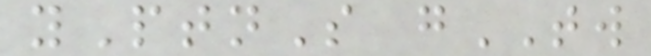yPtnS gTW
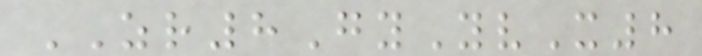ZR8GyYvX8
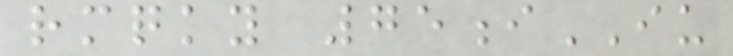rmqky 75iIU
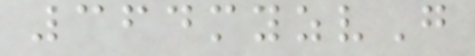364myzvG
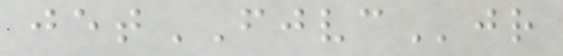jetFJVCjr
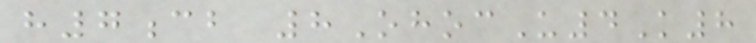h7cb 8OhocU4K8
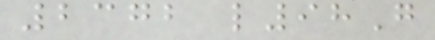2372 l98G
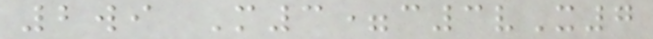2wi M3=c3vX7
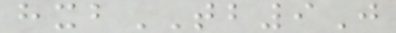hxbTB9J
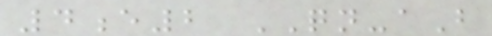4e2 QN-aB
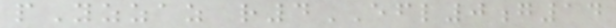pYzzaz r4EFL0g14
